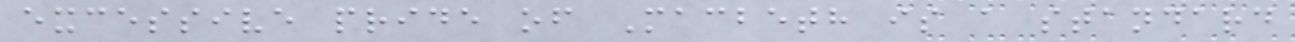excessive pride of Macbeth is a standard
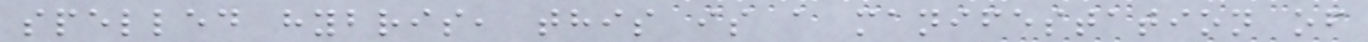spelled hybris, this is a manifestation of
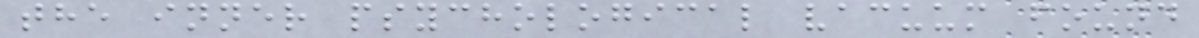the inner psychological vacuum found
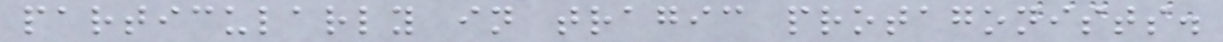particularly in tragic protagonists.
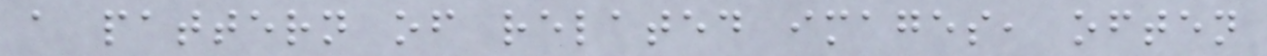a pattern of related images, often
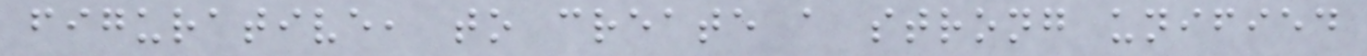figurative, to create a strong unified
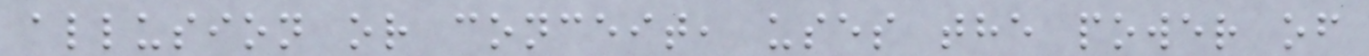allusion or conceit, uses the power of
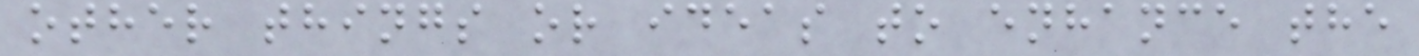other things or ideas to enhance the
